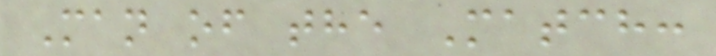Man of the Match:
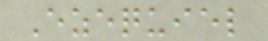Ezequiel
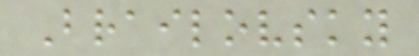Brailovsky
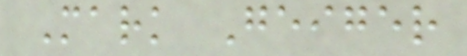Mark Geiger
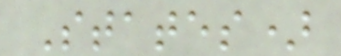States)
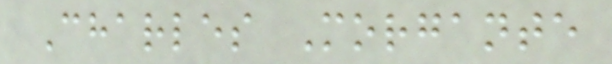Charles Morgante
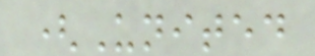(United
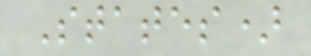States)
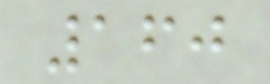160
